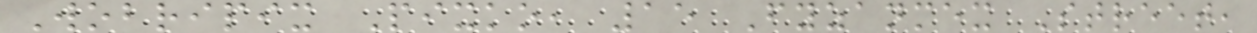Wobripix Pixko, 15 Fyzanmex Street,
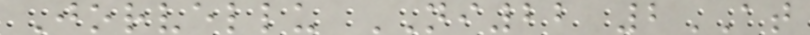Jorvellu NI22 2AT
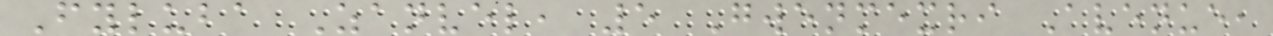Fyluba Zanvel, 5 Gwenmexri Avenue,
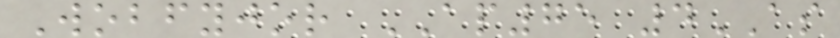Wobfyjor AP75 4AS
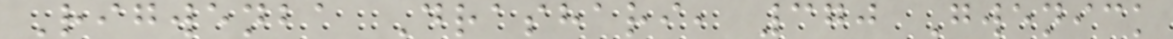Rigwenba Drashari, 370 Gwenick
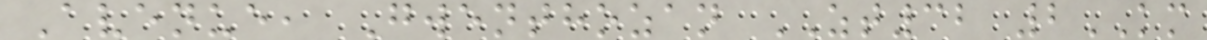Avenue, Gwenthozan ZT32 2KM
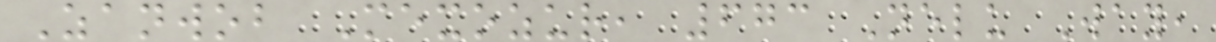Zanwob Mexozur, 673 Nelu Way,
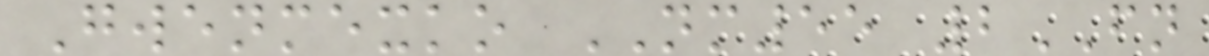Gwenmexko NM55 2FN
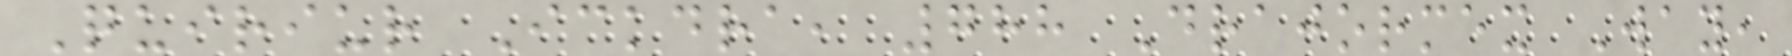Quiriur Ickdra, 788 Drajormex Way,
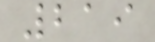219
